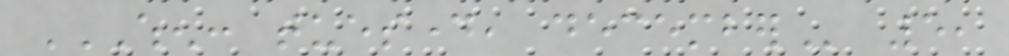WHEN: TUESDAY, DECEMBER 5,
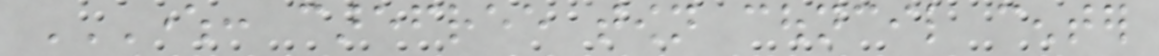WHERE: CAREFREE TOWN COUNCIL CENTER
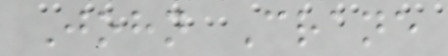John Crane
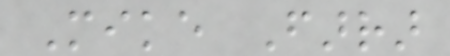Mike Farrar
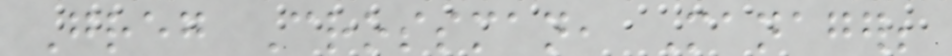Greg Crossman, Manager;
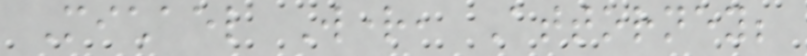Michael Wright, Attorney;
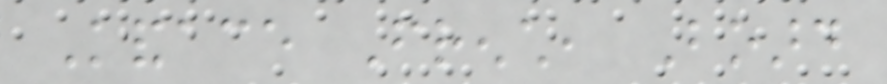Kandace French, Board
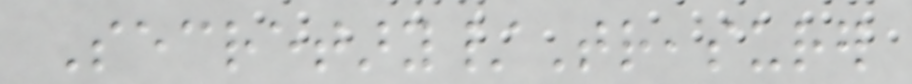Secretary/Treasurer
